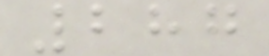287
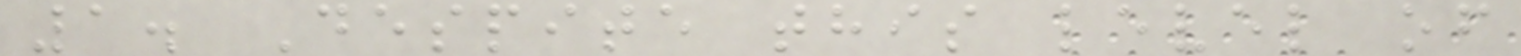1. Despite this level of
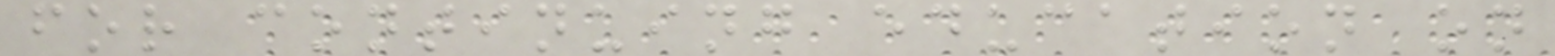for continuing education on
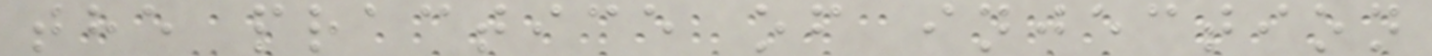the practice of injection
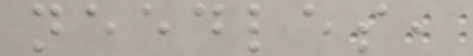needles,
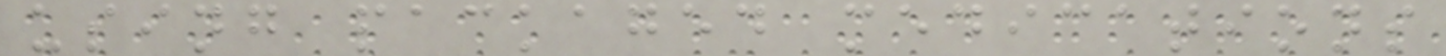using packaged medications
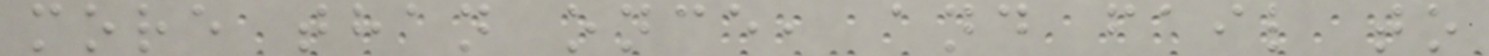more than once, and fail to
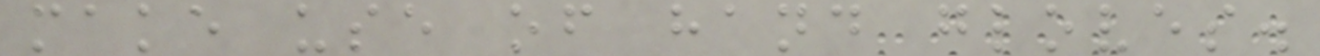make use of hand gloves.
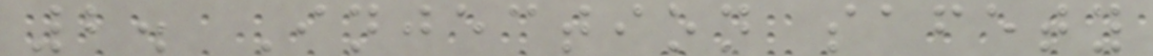2. Injection safety
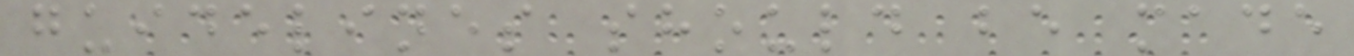guidelines should be made
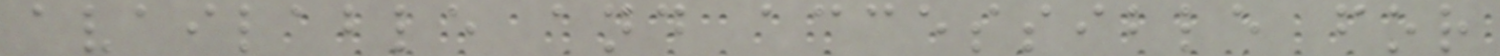available and accessible for
